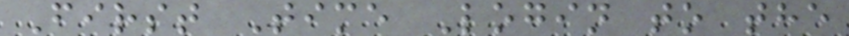First Time Login to the
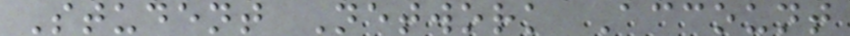Student Network Account
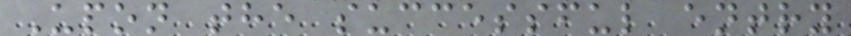Upon the successful entry
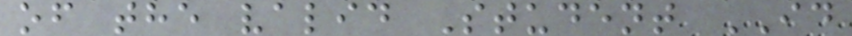of the valid Student ID
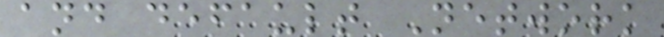and default Network
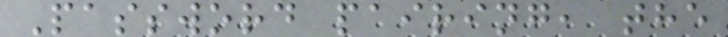Password pairing, the
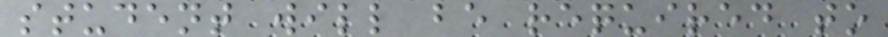student will be required to
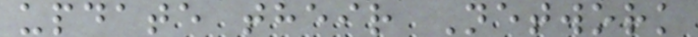update their Network
